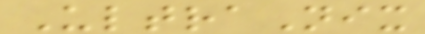UltraNix
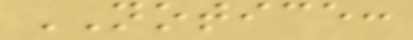NOTICE:
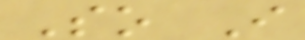So I
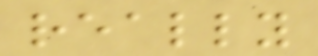really
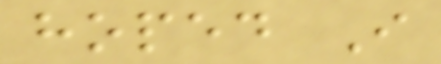hoped I
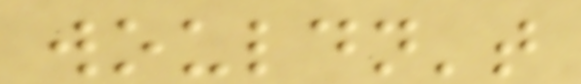wouldn't
